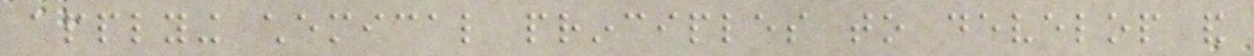applying chemical principles to develop and
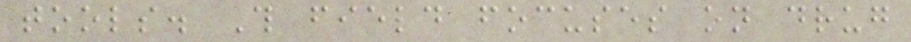tools. This field focuses on drug
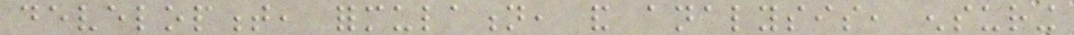development, formulation, and analysis, ensuring
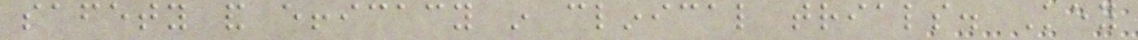safety and efficacy in clinical trials. Key
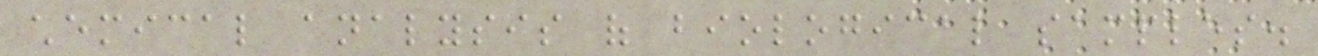chemical analysis of biological samples.
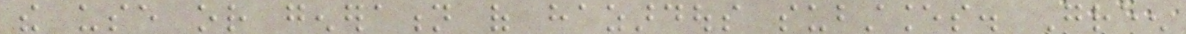the use or generation of hazardous substances. Green
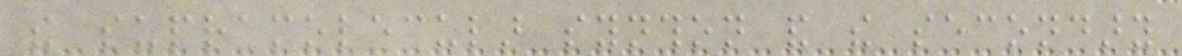the supramolecular synthon and the secondary
